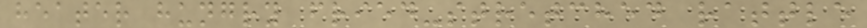heater hungry fried-stretched rattle
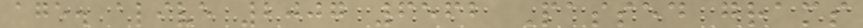age. alive 2007 6562 Passed grams
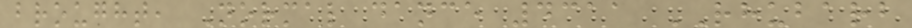brought, Normal dance 4311 RHUBARB
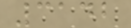3142
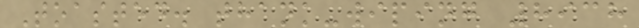Toasted. thank-wiping 8938
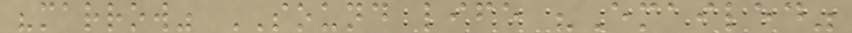"marrow" SOUND life "Emailed"
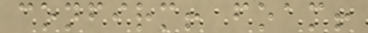confirm! foam!
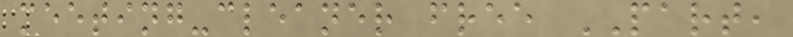meeting-cleaner free PART,
